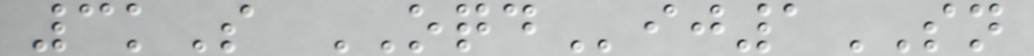3kS OQDij1SN
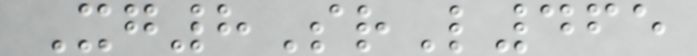Xg8SrL465
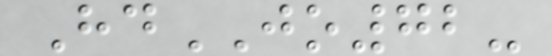HdJO72-
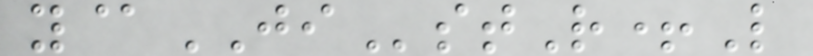y@JIstR+L
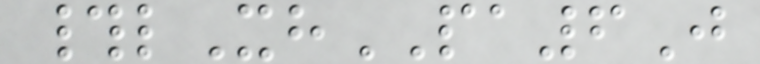#lXhPA6J
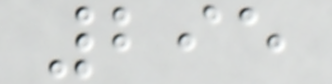295
